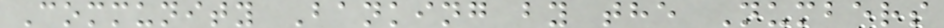Community Banking by the Numbers
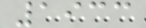1933
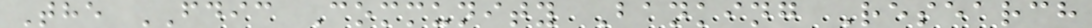The FDIC Community Banking Research
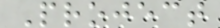Project
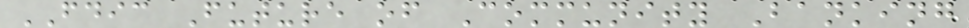FDIC Future of Community Banking
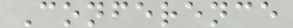Conference
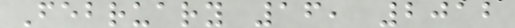February 16, 2012
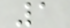1
